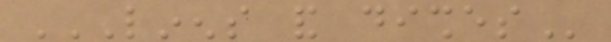LINENS AND DISHES
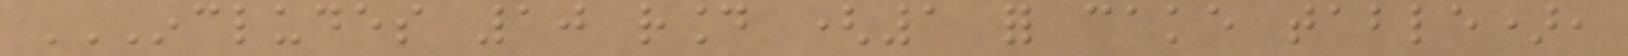INCLUDES 10 ROUND (1 FOR CAKE TABLE),
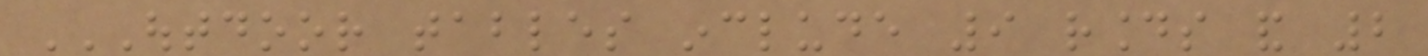OUTDOOR TABLES INCLUDE 9 ROUNDS AND 2
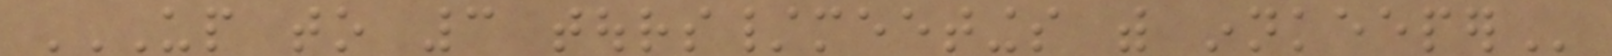UP TO 3 TOURS/MEETINGS WITH INNKEEPER
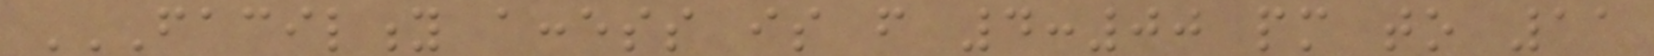FACILITY ACCESS IS FROM 4:00 PM TO 11
